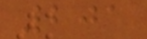201
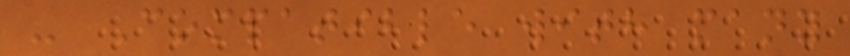- Compatible with many
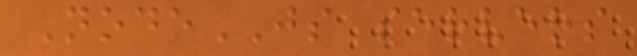NodeJS servers
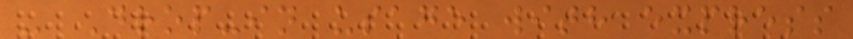- Drop-in usage with express
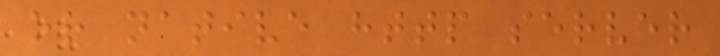or native http server
